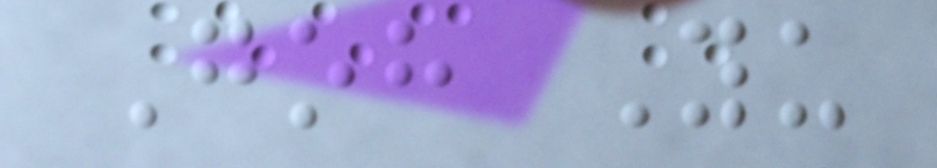Goh Yu
